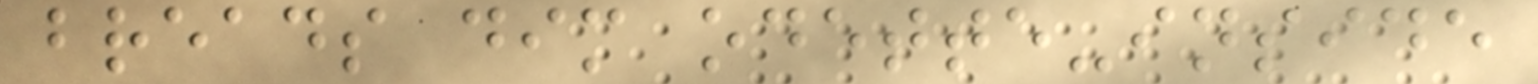breads dim odette-inside
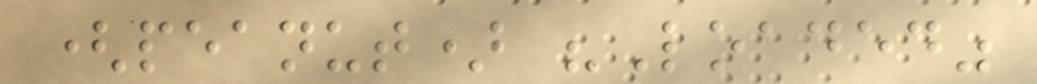(peanut) "Loaded"
